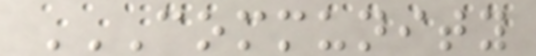COMMUNITY
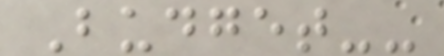Budget--
